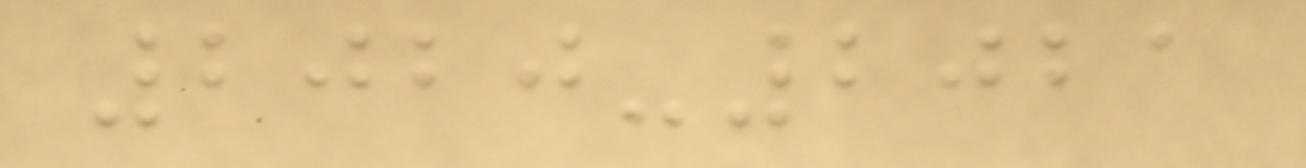2020-2021
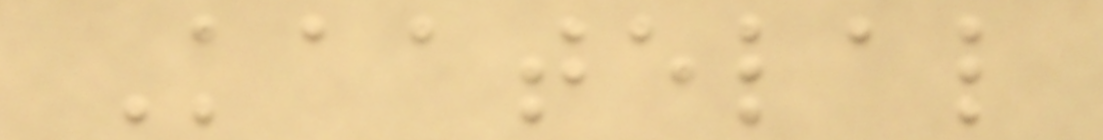Kaatelal
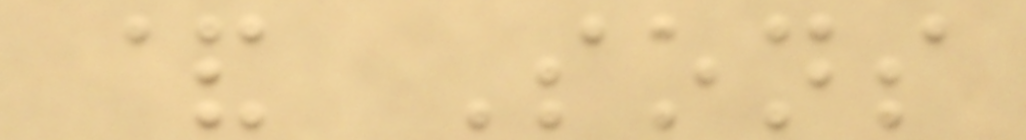& Sons
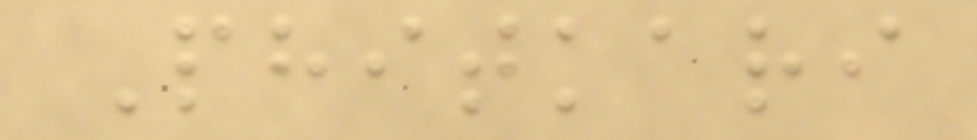Phitkari
